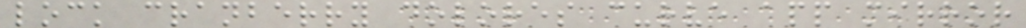lock cranberry dolores curve app mirror
